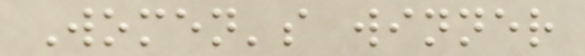Women's winner
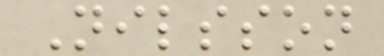Nilsson
